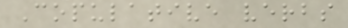Copulative verbs
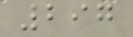297
